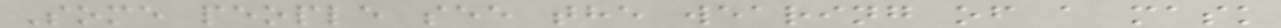Some people see the wearing of a mask
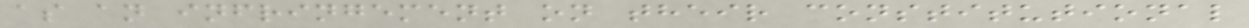as an infringement on their constitutional
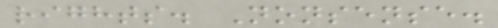rights. Nonsense.
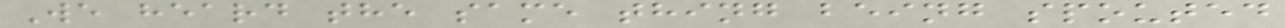We heard the same thing being spouted
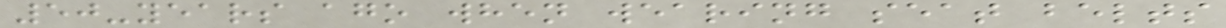50-years ago when wearing seat belts
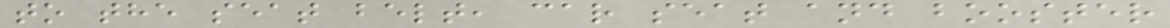to the seat belt, car seat and booster
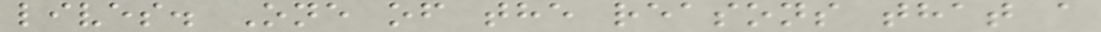lives. One of the reasons that a
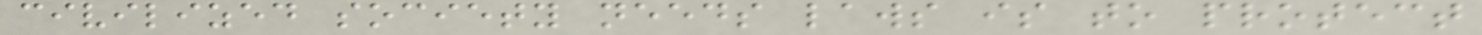civilized society needs laws is to protect
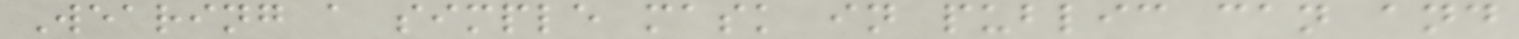Wearing a simple mask in public can and
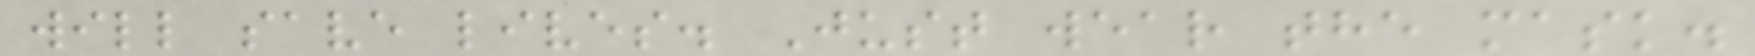will save lives. Just wear the mask.
